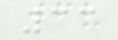33
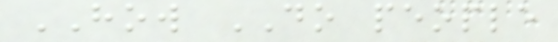HOW DO people
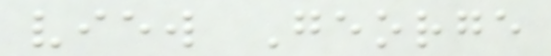view George
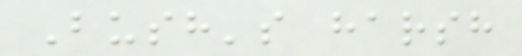Bush's harsh
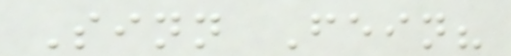Sinn Fein?
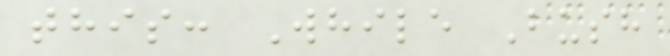this: While Bush
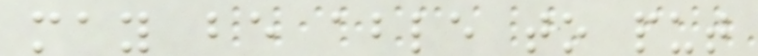may be able to put
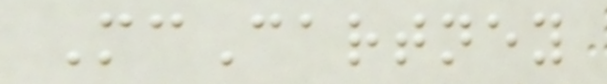McCartney
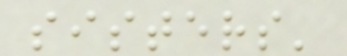sisters'
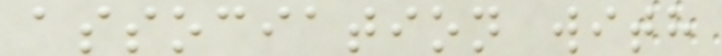association with
